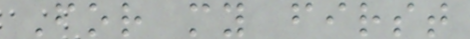For my first
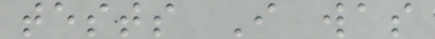tests I was
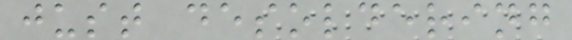just desoldering
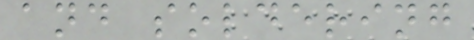and soldering
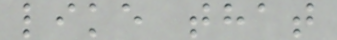like that
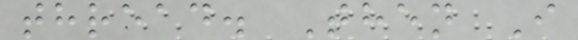thread. Then I
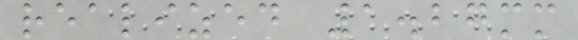realized 1.27mm
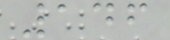146
